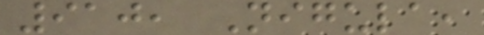910, Nigula,
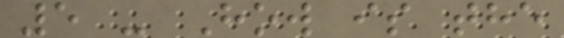5 - How is the
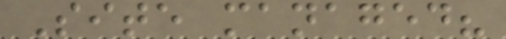Site managed?
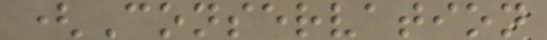(Conservation
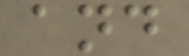and
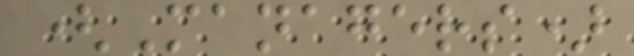(Managers)
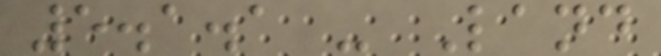5.1.1 - Land
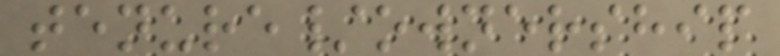tenure/ownership
